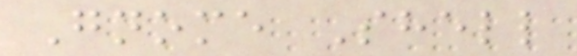Gnome Shell
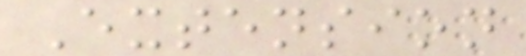Extension
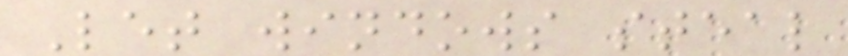Let windows steal
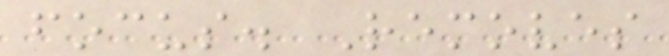focus. Removes
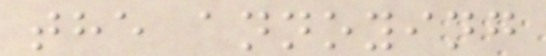the annoying
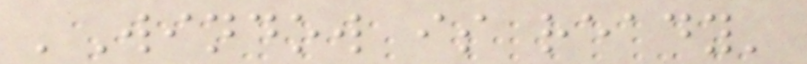'Window is ready'
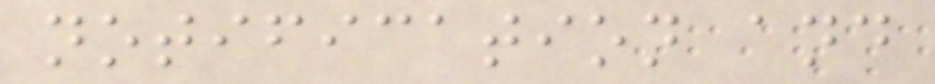notification and
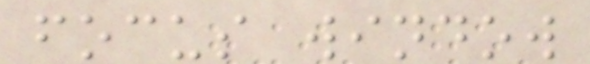focus window
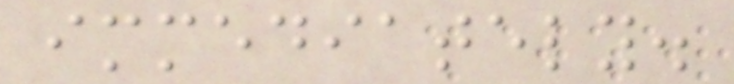immediately.
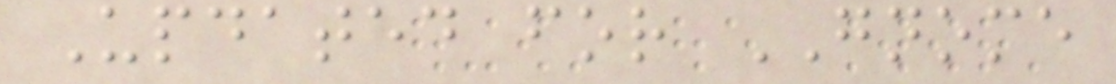Updated for GNOME
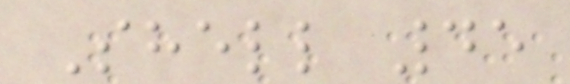Shell 45
